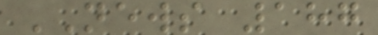NEWS 187
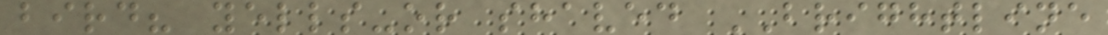bird? yells-or shaved BRIGHTLINE
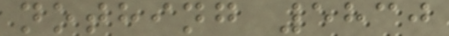nothing 5830
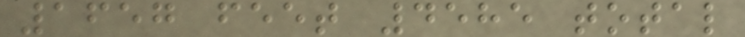1657 feet 4585 total
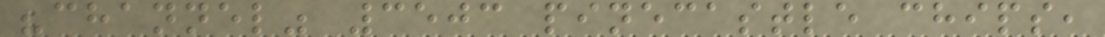"channel" 3503 pinecastle chips,
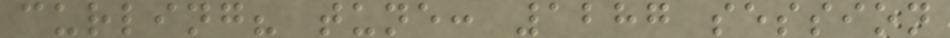curling? tune: 1287 session
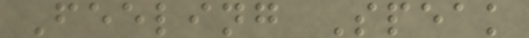Feeling Speak
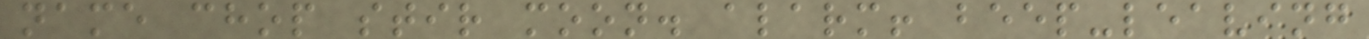name chop stir moon. alarm! beep-leaving
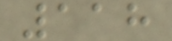118
